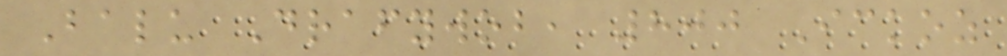Balu Drafywob, 800 Ickoz
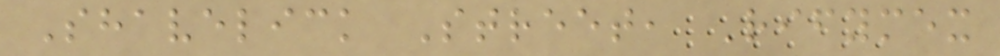Shavelick Street, Rifymex
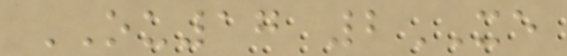OU17 2XE
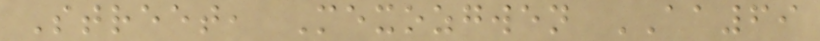Street, Mexozgwen AA69
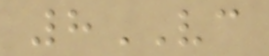8VC
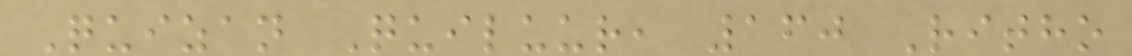Quizan Quiluur, 160 Ritho
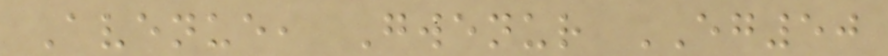Avenue, Gwenur EG50
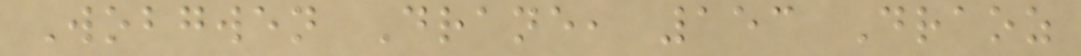Wobgwen Drane, 153 Draoz
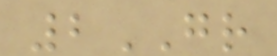2GR
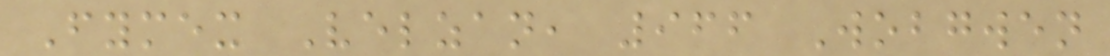Fymex Velzan, 966 Wobgwen
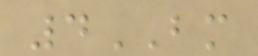4BM
